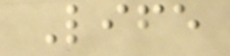Life
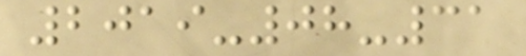2019-08-31
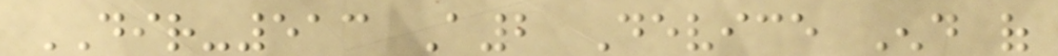DIR-513 A2 Device End of
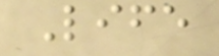Life
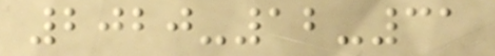2020-12-31
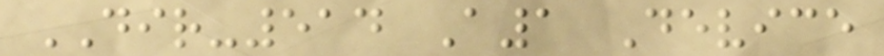DIR-514 A1 Device
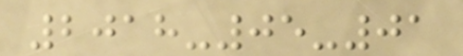2018-05-01
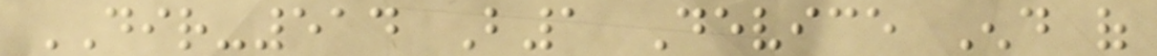DIR-514 B1 Device End of
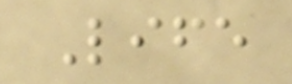Life
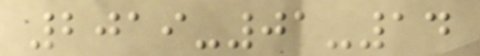2019-01-14
